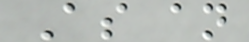As an
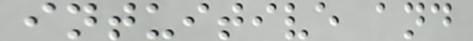intuitive and
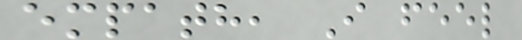empath, I feel
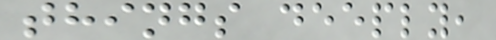things deeply,
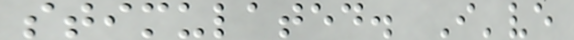stimulated. I've
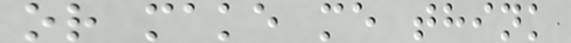or make me think
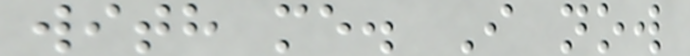with me. I now
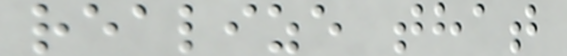realize that
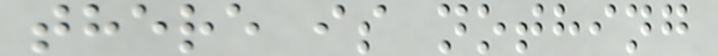there is nothing
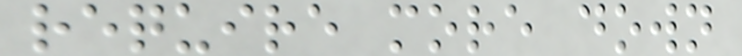require more down
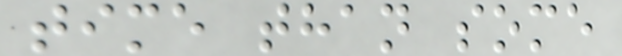time than some
